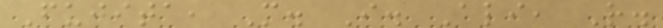Fujita, M. I. Ali, R.
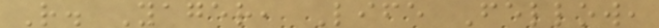R. Yager, Life Fellow,
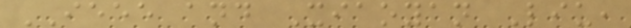IEEE and Xiaoyan Liu,
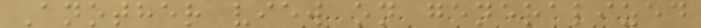Another view on generalized
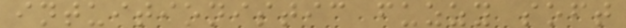intuitionistic fuzzy soft
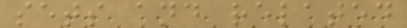sets and related
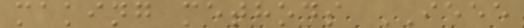making methods IEEE
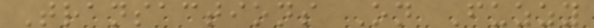Transactions On Fuzzy
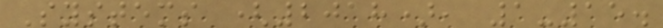Systems (2018), 1-15.
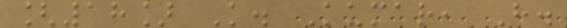[18] K. Kumar, H.
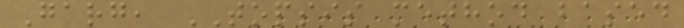Garg, TOPSIS method based
